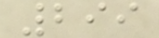299
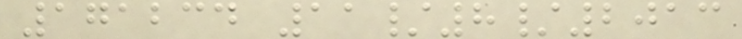171234 11/8/2013
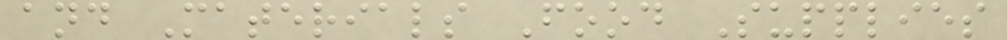and Materials Food Supplies
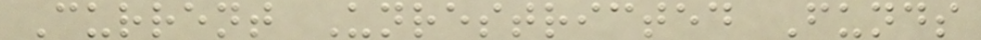Current Unrestricted Funds
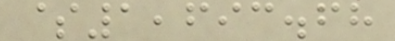$1,693.68
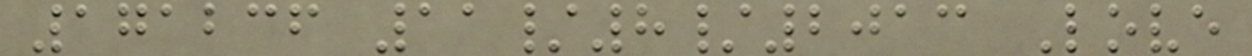171236 11/8/2013 Love
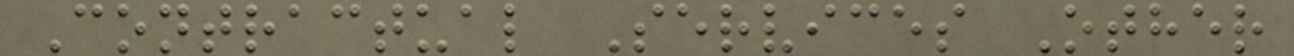Contractual Services Other
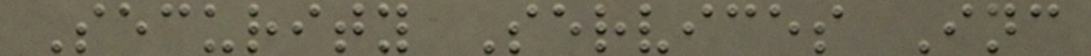Security Services Inc
